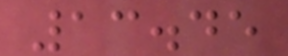13.45
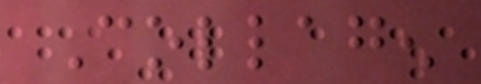Collagen
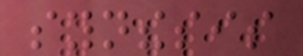synthesis
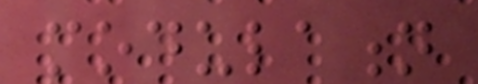modulation
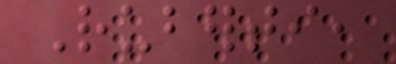Ruberti,
